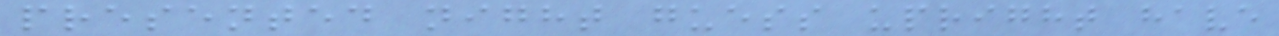presented night guess upright have
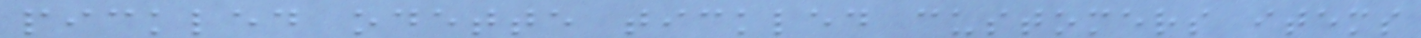pickled odette tickled customers items
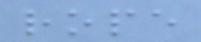rope
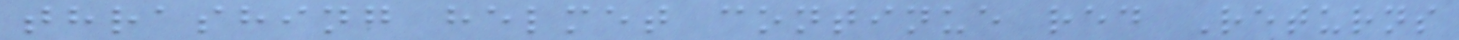thrashing helmet continue red Returns
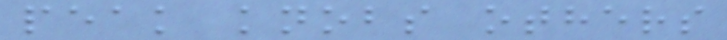peak knobs others
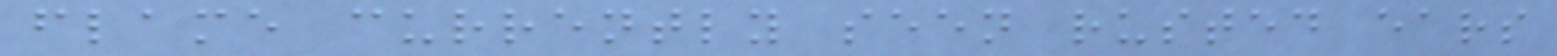flame currently seen rusted ears
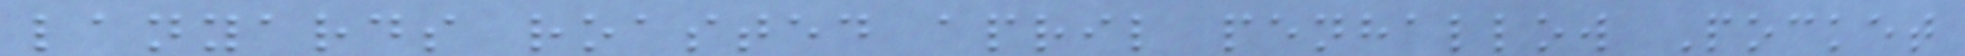lanyards roasted april penhallow Pocket
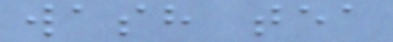wash tea
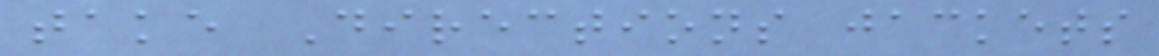take Directions jackets
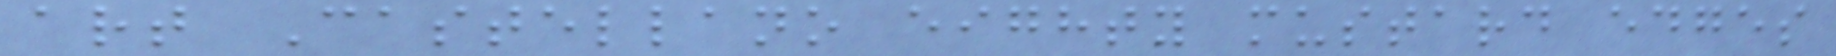art Castellano eighty mustard edges
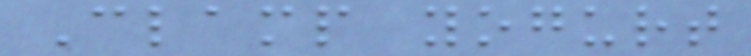Clamp yogurt
